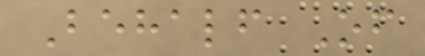Behalf Of
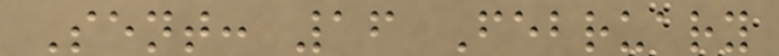Sent: 16 February
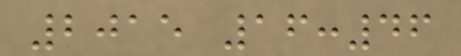2015 16:46
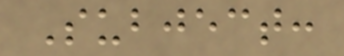Subject:
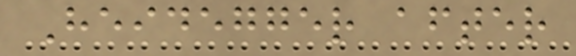Heidegger after
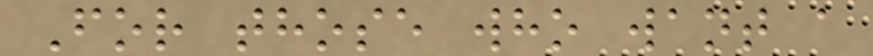For those who want a
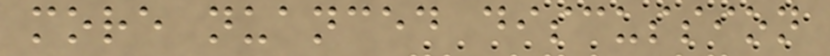more nuanced discussion
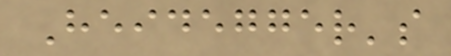Heidegger's
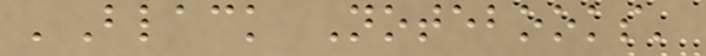'Black Notebooks'
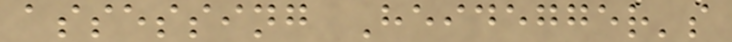assessing Heidegger's
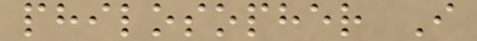philosopher I
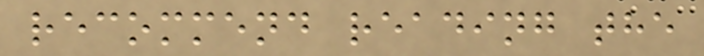recommend reading the
